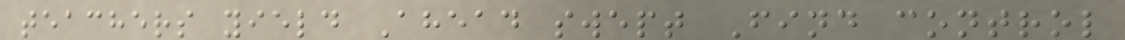teachers yield Ahead swept Find control
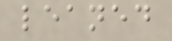leaned
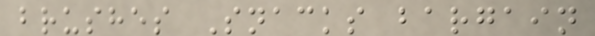brushes Snacks bargain
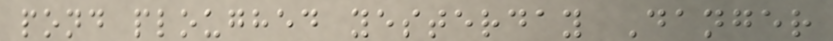pond ploughed yesterday Danger
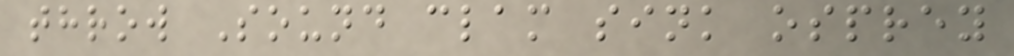throw Sound clam sink osprey
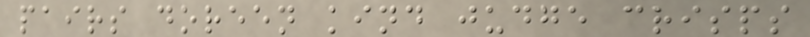pairs doreen kind judge crisps
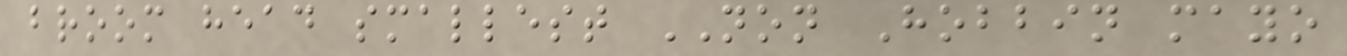broom head smallest NON Hobbin mayo
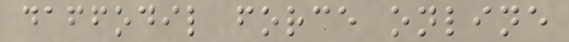daffodil force online
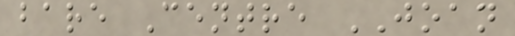bare Centre JOAN
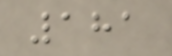181
